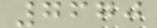7670
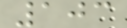103
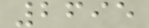2695
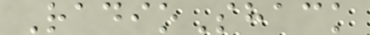RadioShack
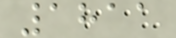1811
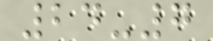24-7
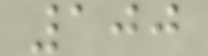100
